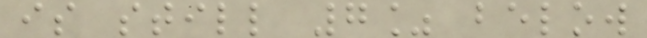is still 7% below
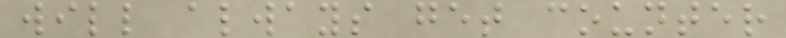will always get counter
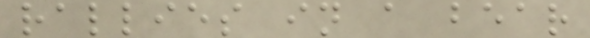rallies in a bear
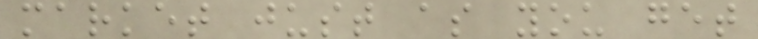market just as you get
